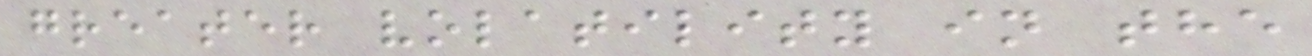greater volatility in the
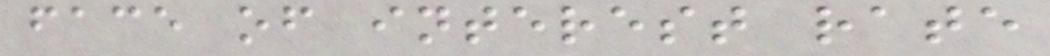face of interest rate
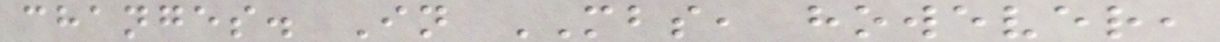changes. In MBS, however,
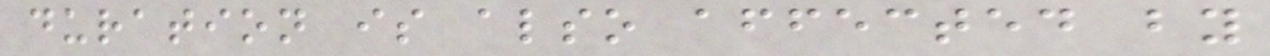duration is also affected by
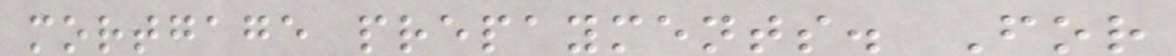mortgage prepayments. For
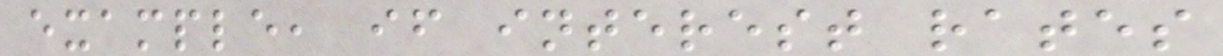example, if interest rates
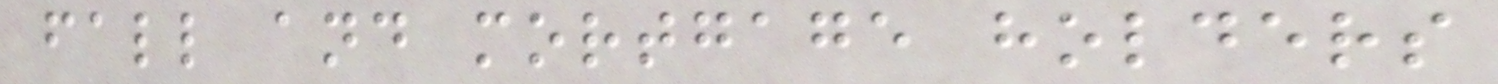fall and mortgage holders
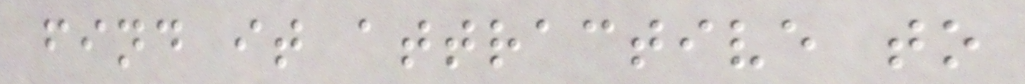find it attractive to
